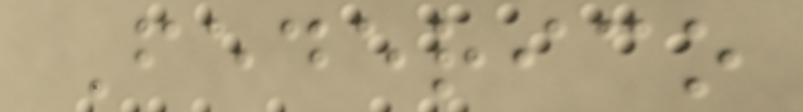Federico
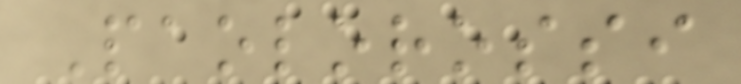Paolorossi
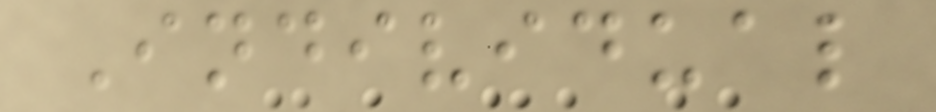Individual
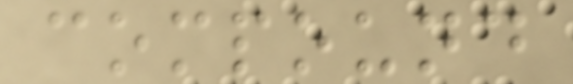compound
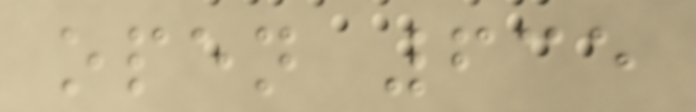open 635
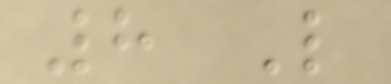8 L
